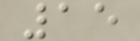15
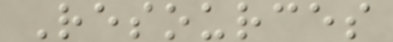Resources
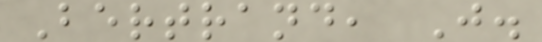Bertrand, J.
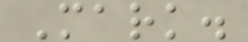Mark.
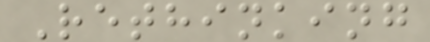Rethinking
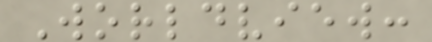Worldview:
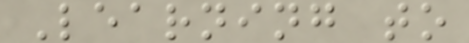Learning to
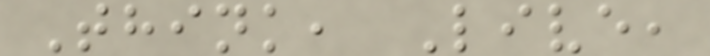Think, Live,
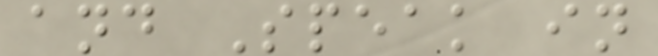and Speak in
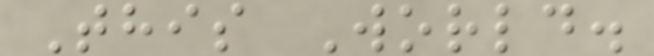This World.
